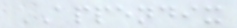APPENDIX
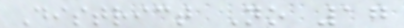District No 17
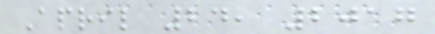April 24, 2017
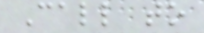Call to
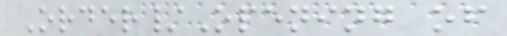Order/Opening of
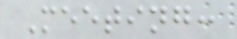Meeting:
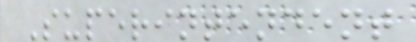Superintendent
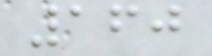160
